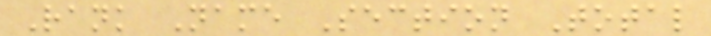Rank Name Section Total
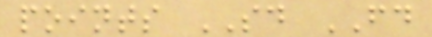points SD FD
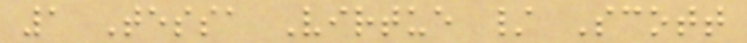1 Tessa Virtue / Scott
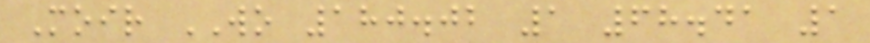Moir WO 180.02 1 68.41 1
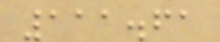111.61
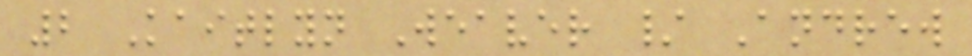2 Kaitlyn Weaver / Andrew
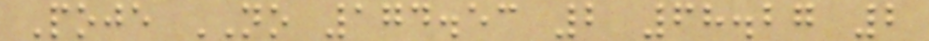Poje NO 174.53 2 68.27 2
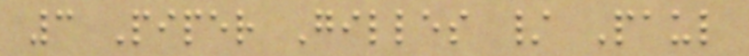3 Piper Gilles / Paul
